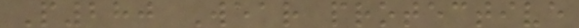P280 Wear protective
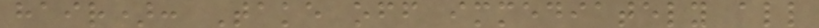hair): Take off immediately all
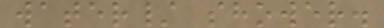water/ shower.
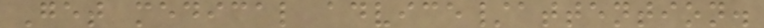Get medical advice/attention.
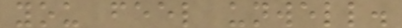you feel unwell.
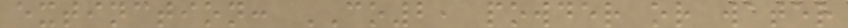extinction: CO2, powder or water
